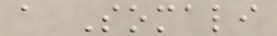a Somali
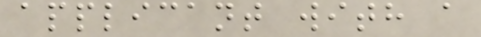applicant with a
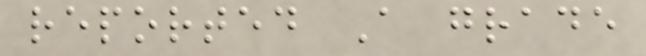reported A grade
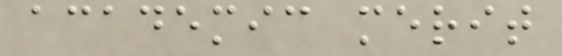academic merit
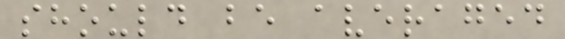should be averaged
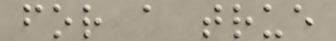for a true
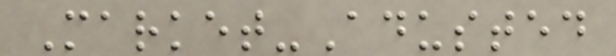Market-Adusted
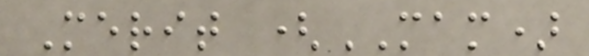Merit (MAM)
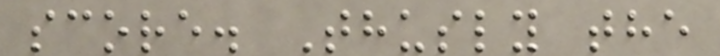score. Thusly the
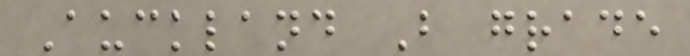Auckland B grade
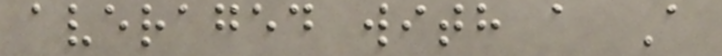averaged with a A
